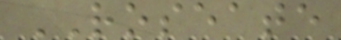ROSEATE
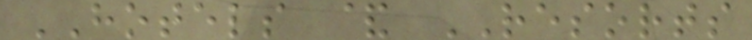HOTELS & RESORTS
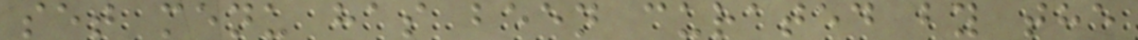set menu has been curated by the
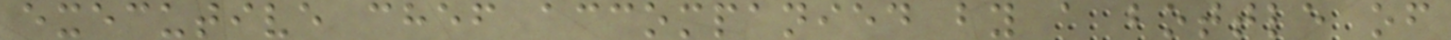executive chef accompanied by a bottle of
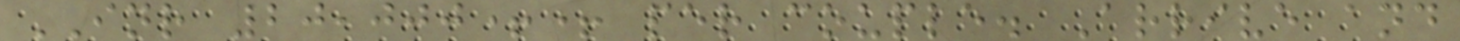INR 20,000++ per couple. Arrive and
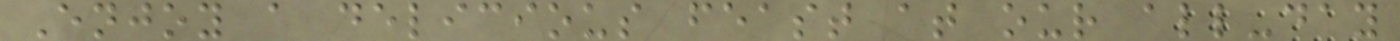Enjoy a delicious feast at our all-day
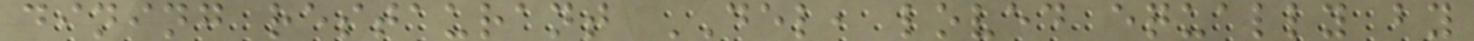dining restaurant DEL, loved equally by
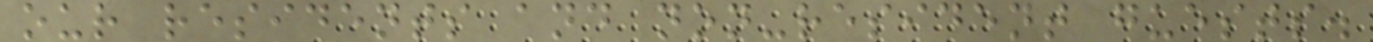our residents and non-resident guests.
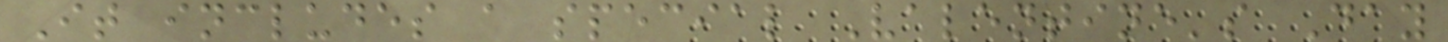It includes a special Valentine's Day
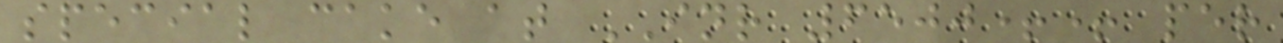special cake at INR 6500++ per
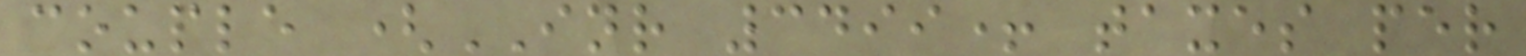couple (INR 3499+ taxes per
